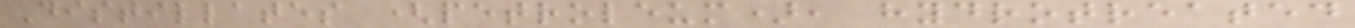Distillates (petroleum), hydrotreated
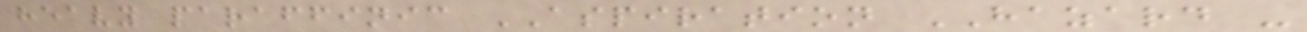heavy paraffinic ASPIRATION HAZARD -
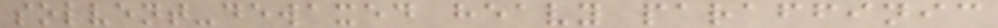solvent-dewaxed heavy paraffinic
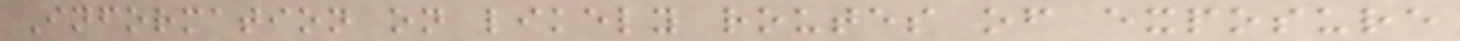Information on likely routes of exposure
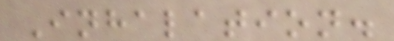Inhalation.
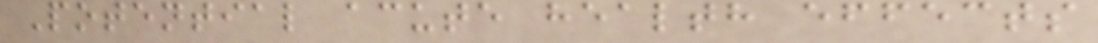Potential acute health effects
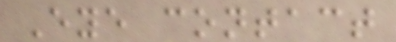Eye contact
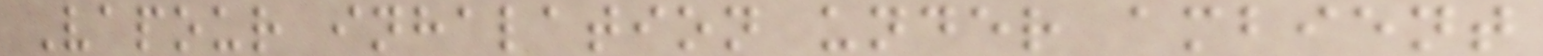Vapour inhalation under ambient
